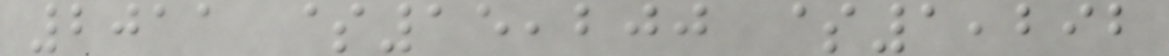2011 $15,200 $1,292
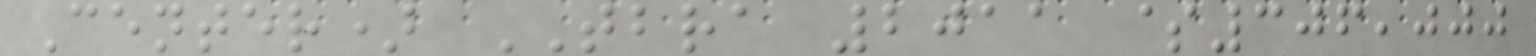Center) TBRA 2011 $306,000
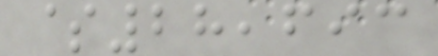$28,693
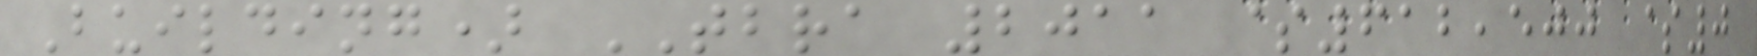Building) TBRA 2011 $612,500 $0
